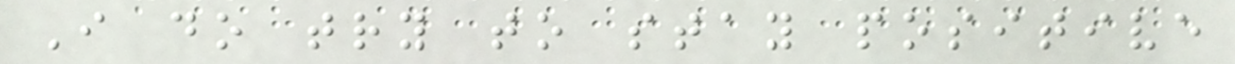I do try to stay positive
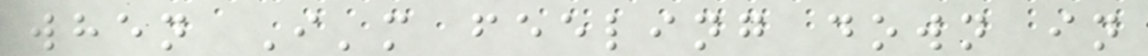when I'm feeling down in
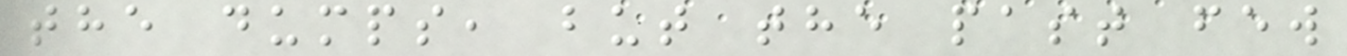the dumps, but the past few
